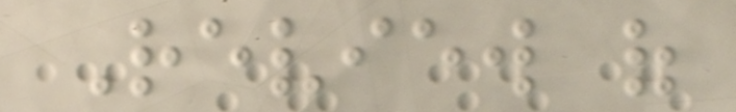Review of
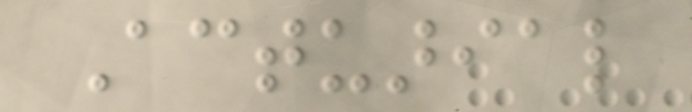Actuarial
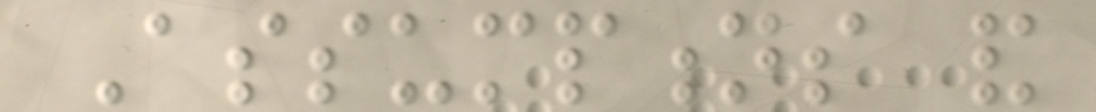Assumptions and
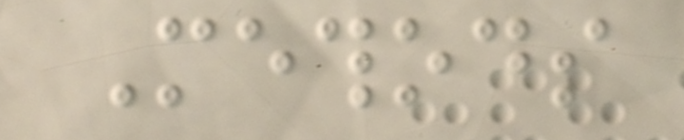Methods
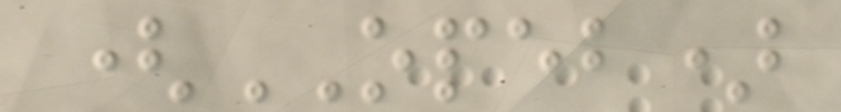(OPEB)
